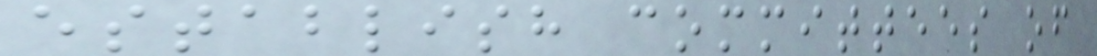establish committees of
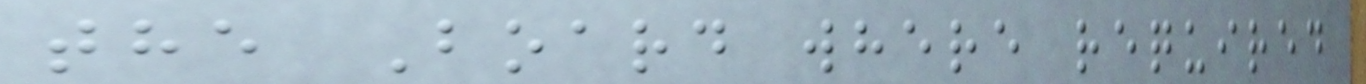the Board where required
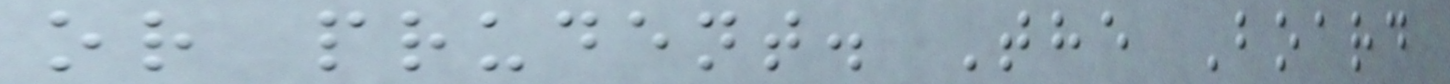or prudent. The Board
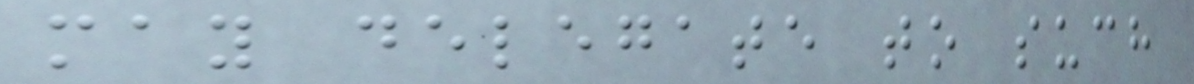may delegate to such
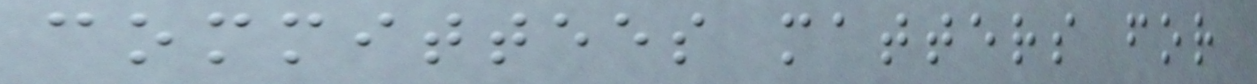committees matters for
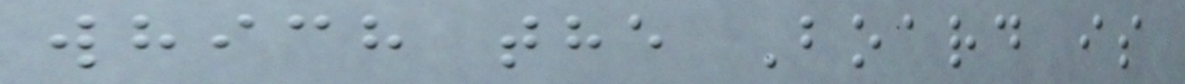which the Board is
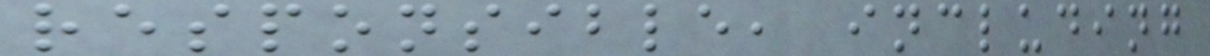responsible, including
